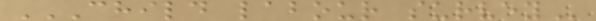CHILD LABOUR SURVEY
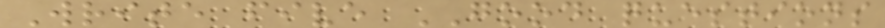Write five GOOD questions
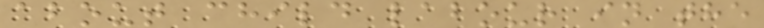about child labour in the
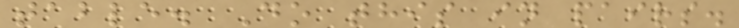table. Do this in pairs.
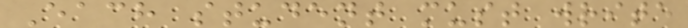Each student must write
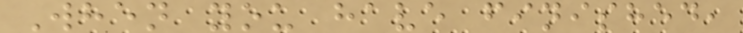When you have finished,
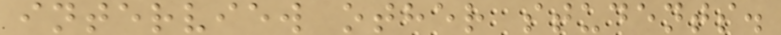interview other students.
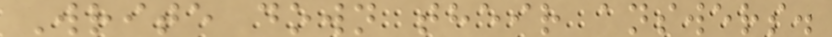Write down their answers.
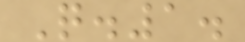Q.1.
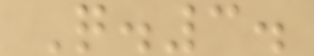Q.3.
